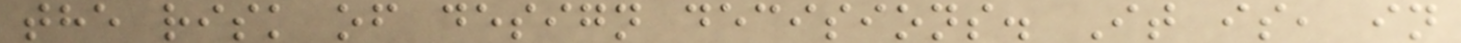the risk of design decisions. It is, in
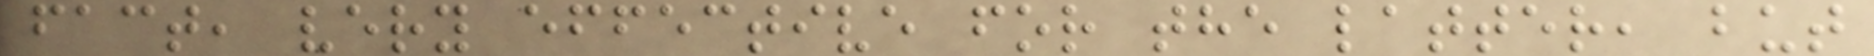fact, very effective for the latter, but
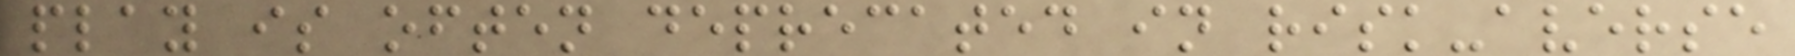play is often deprecated in risk-averse
